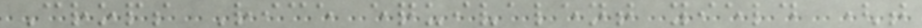Crops Rice equivalent yield (t
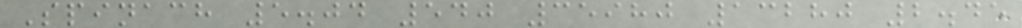Spinach 5.04 540 35980 13280 2.45
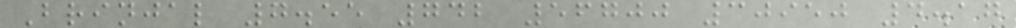Brinjal 7.55 742 56700 30950 4.17
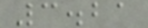3.21
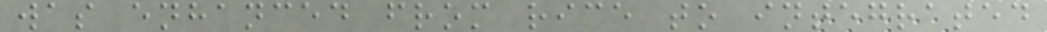was enhanced from rice to integrated
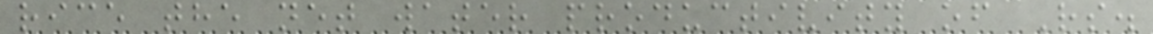rice the net water productivity of Rs.
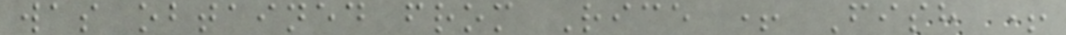was obtained from Rice + Fish +
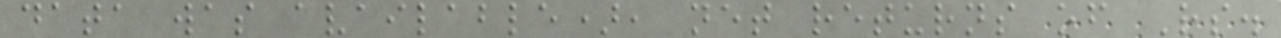data was available), net returns of Rs.
